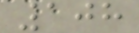108
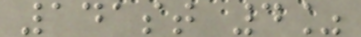141st 4%
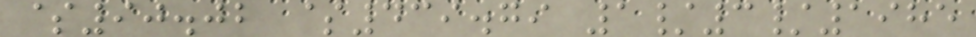$90.02 $439.79 1/3/1985
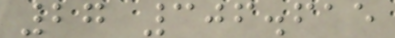27 306.615
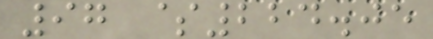97 $224.05
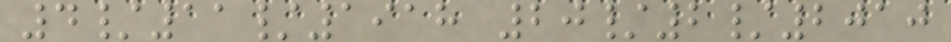4/11/1918 20/2/2010
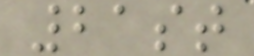21st
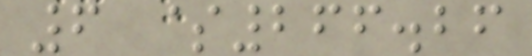6 $266.26
